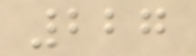227
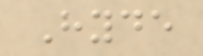Hyde
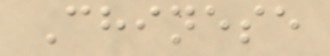Chinese
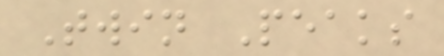Twin Peaks
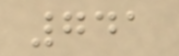741
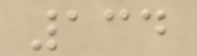134
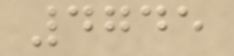4745
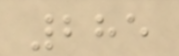285
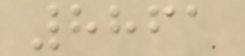8861
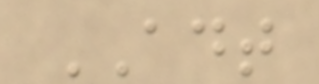ADT
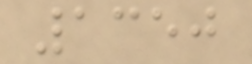1350
